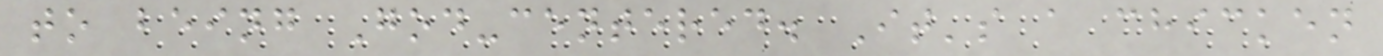to being God-centered. It's a chicken
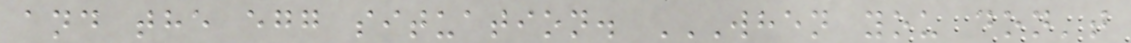and the egg situation. WHEN YOU DON'T
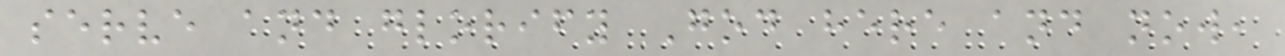serve and glorify God here and now,
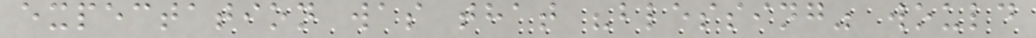expectation was that "blessing" would
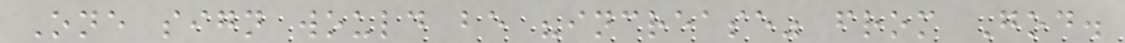One sign would be "increase" from God.
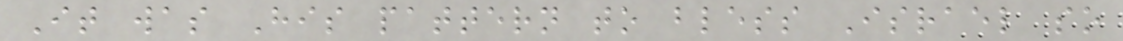It was His pattern to bless Israel so
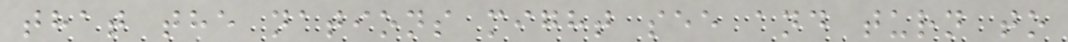that the nations might see and turn to
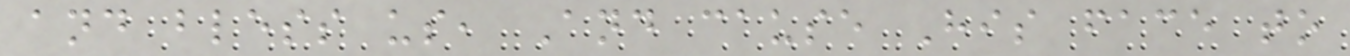and bless us, And cause His face to
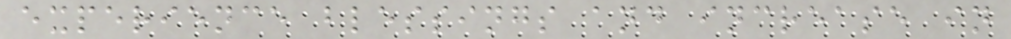experience blessings and increase in
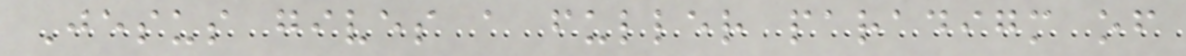Jesus gives a fuller paradigm of
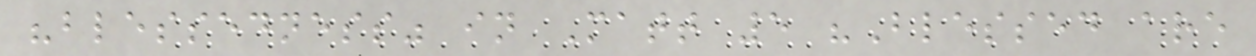"blessedness" in Matt 5 "Blessed are
